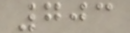703
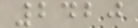2420
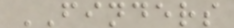FINDERS
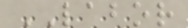LABOR
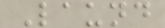Laund
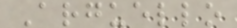Arguello
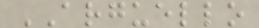ARGUELLO
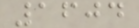1604
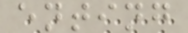enting
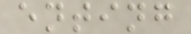enting
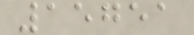15751
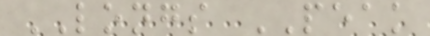LONGS PEAK
